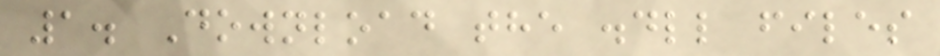1. Download the .dll files
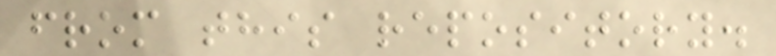from this repository.
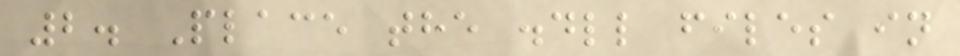2. Place the .dll files in
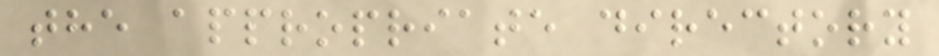the appropriate directory
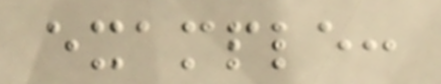example:
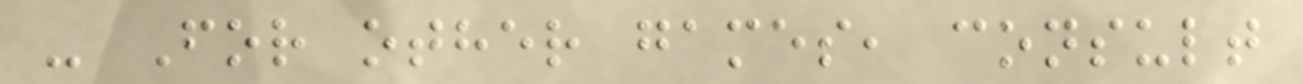- For other games, consult
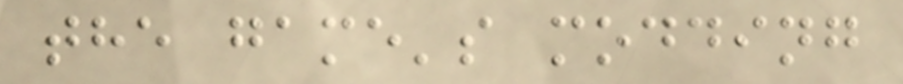the game's modding
